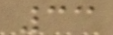33
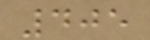405
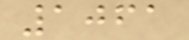1061
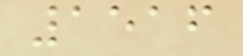1516
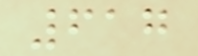617
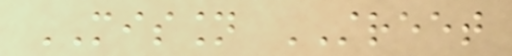MISSION STREET
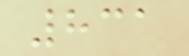831
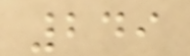249
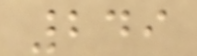249
